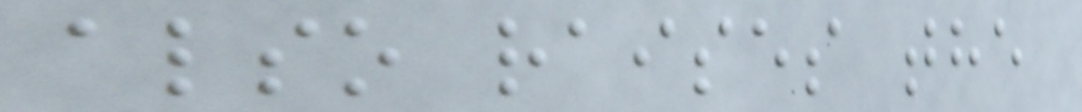also raises the
